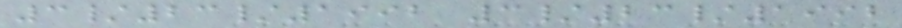3/23/1992 3/23/1992
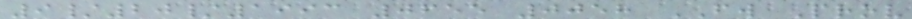9/20/1993 0655 0058 FW Prov
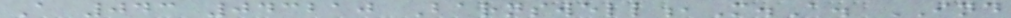A 043 043210 Barnswell,M.A. IND
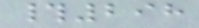#298
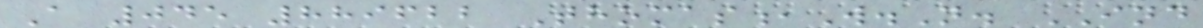A 045 889622 Thomas,W.N. IND
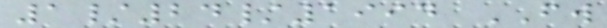1/24/1994 FW
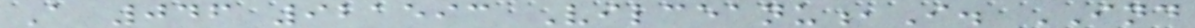A 046 921593 Vilceanu,I. IND
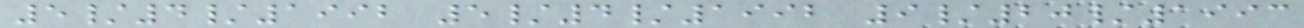5/4/1992 5/4/1992 9/20/1993
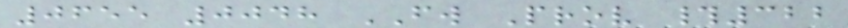0655 0048 FW Prov #322
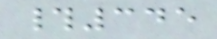#345
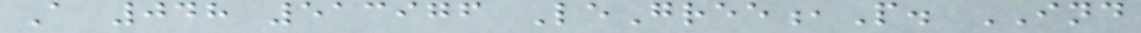A 048 513976 LeGree,P. IND
